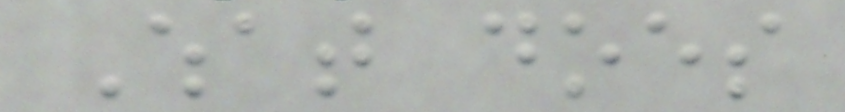What does
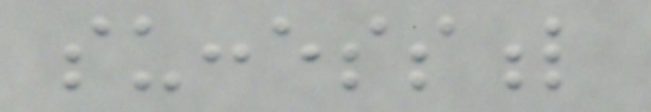successful
